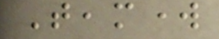Teamwork
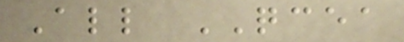All QCEA
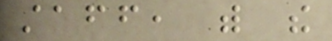staff, with the
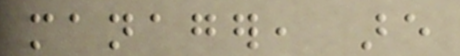manager, are
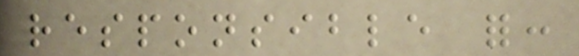responsible for:
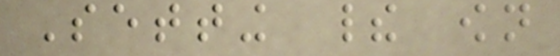Setting their own
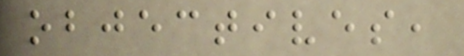objectives,
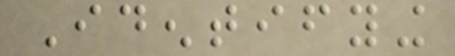Identifying
